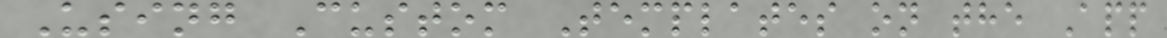Using Custom Templates on the App
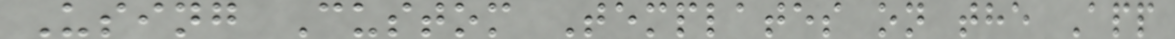Using Custom Templates on the App
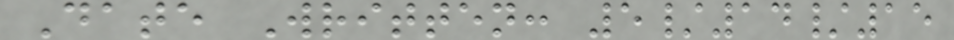Date Written: 5/14/15
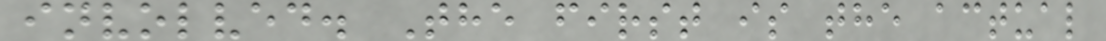involved. The first is the actual
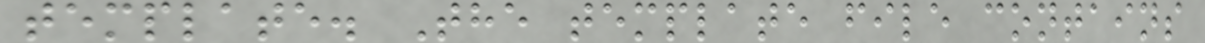template. The template file contains
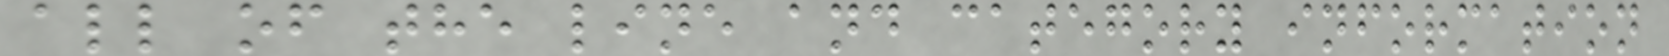all of the line and category information
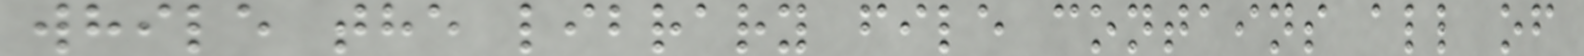while the library file contains all of
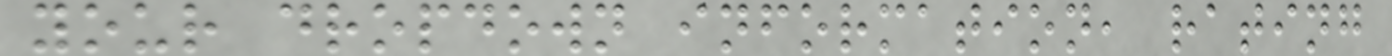your dropdown information, rating
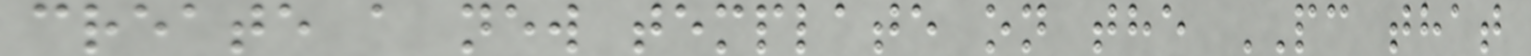create a new template on the PC that
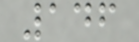146
